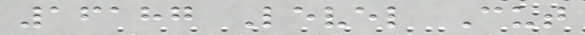16187 Level Cut
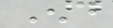End
